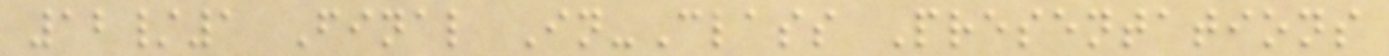12/1 Final In-Class Presentations
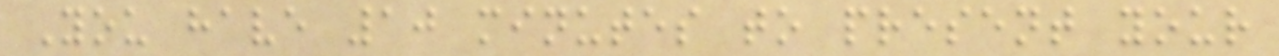You have 10 minutes to present your
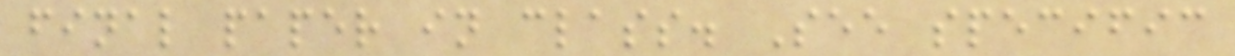final paper in class. See specific
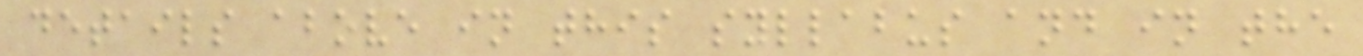details above in this syllabus and in the
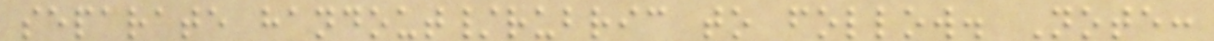separate handout/rubric to follow. Note:
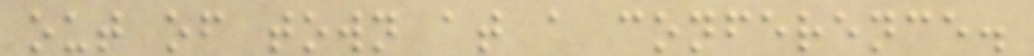out of town at a conference.
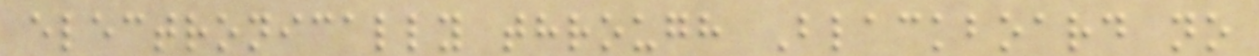electronically through Blackboard no
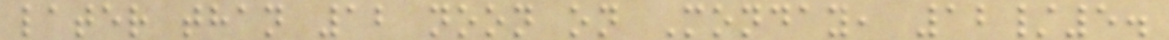later than 12 noon on Monday, 12/5.
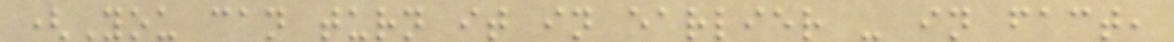(You can turn it in earlier - in fact,
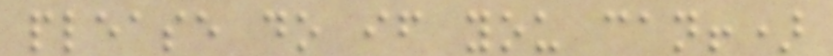please do if you can!)
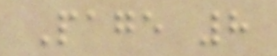Page 8
